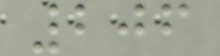206
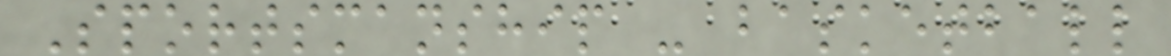Sportsmanship - basketball
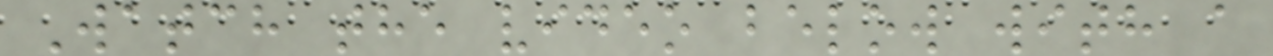Watch the video below with a
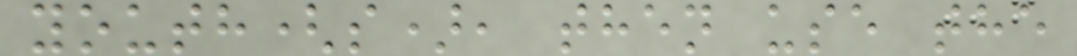youth(s), then use the
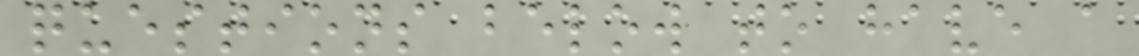questions below to have a
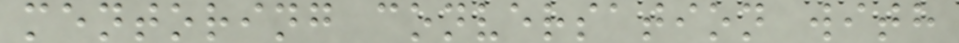mentoring conversation with
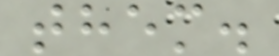them.
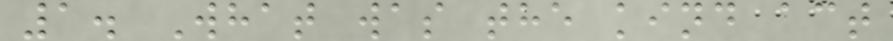1. What was the kind act
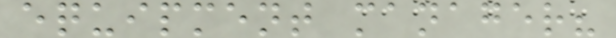equipment manager?
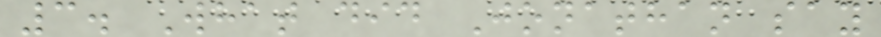3. What did Jonathan say
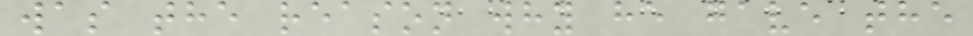was the reason why he gave the
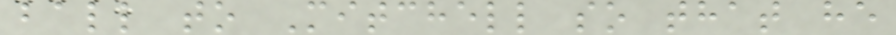ball to Mitchell so that he
